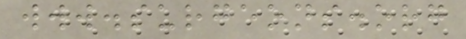www.surgeons.org
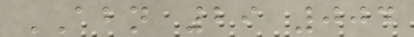ABN 29 004
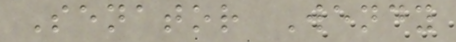Senator Wendy
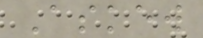Askew
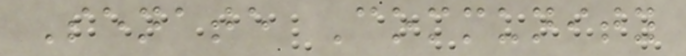Senate Community
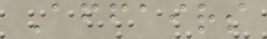Affairs
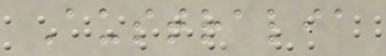Australia
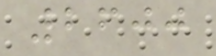2600
